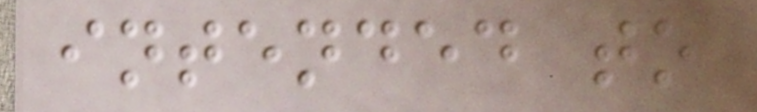intended to
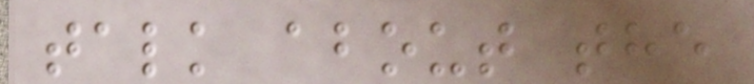talk about the
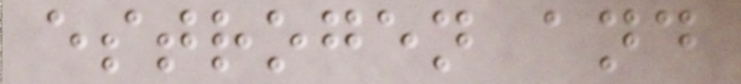estrogen and
